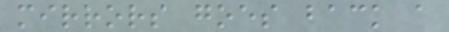mirrors goes back a
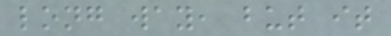long way, but it
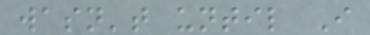wasn't until I
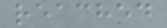reached
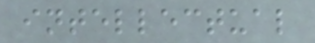intellectual
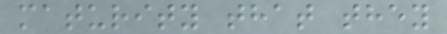maturity that they
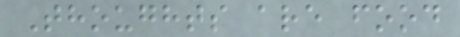Thoughts are food
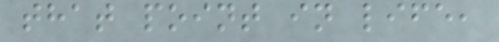that point in life,
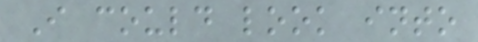I could look into
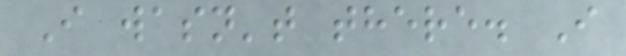I wasn't there. I
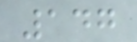147
